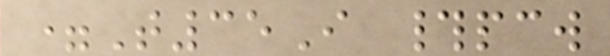=T35I #pcw
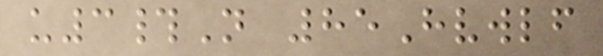u3#N 85Hvwlf
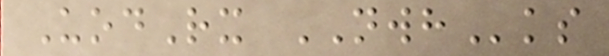UodRx NWHks
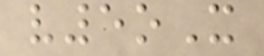v5oX
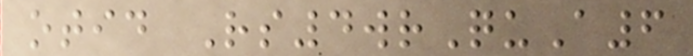otid Rs4wrQuA6
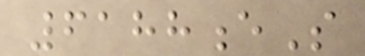6188eS
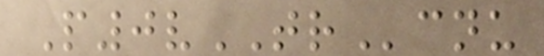P0vTRcnu
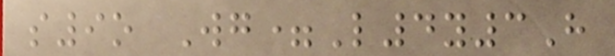s9o Wg=L4y3H
